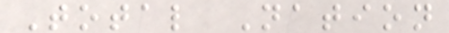Total Nation
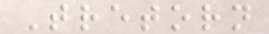Tretorn
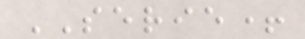SERIE+
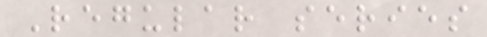Regular series
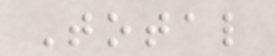Total
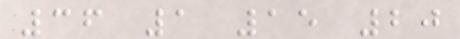36 1 15 20
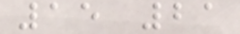15 21
